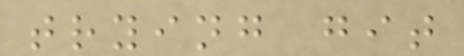trying git
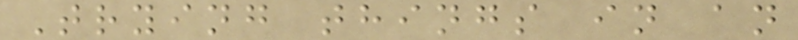Trying things in an
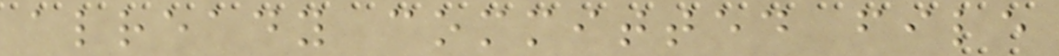already committed file
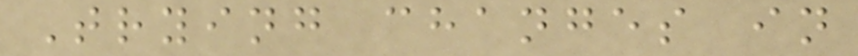Trying changes in
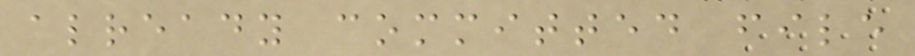already committed file
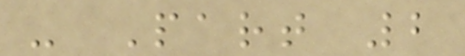- Part 2
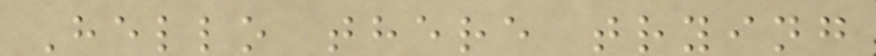Hello there trying
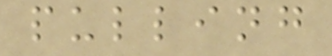pulling
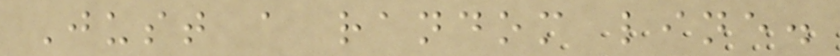Just a random line.
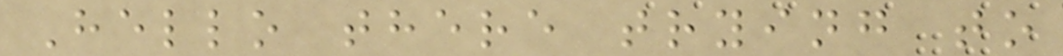Hello there trying to
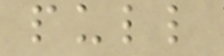pull
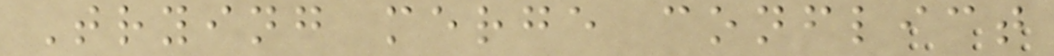Trying merge conflict
